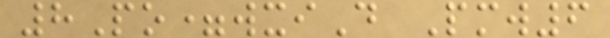8Po=wxiD Pmw6
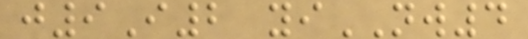j9I2 yiNW4
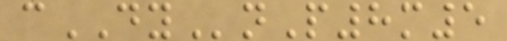cDYnP8m5
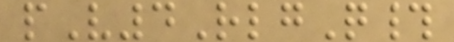pV4RlgQ#
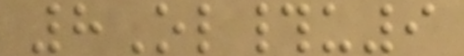8Ol#u9
